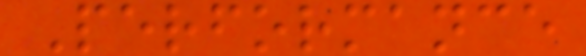Performance
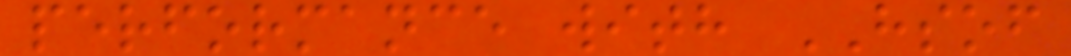performance with HSOF
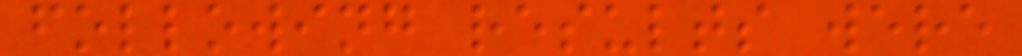following results were
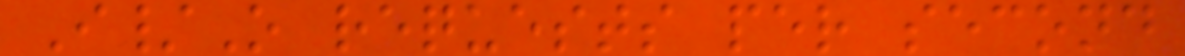I/O requests per second
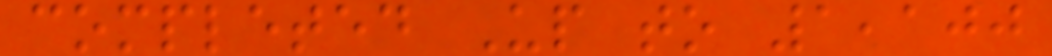completed Up to 1,100
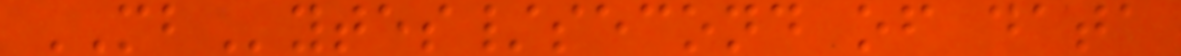MBytes/second of data
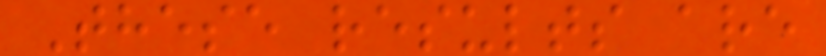These results are
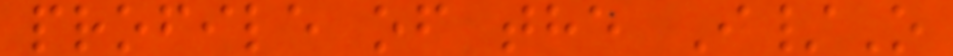profile of the I/O
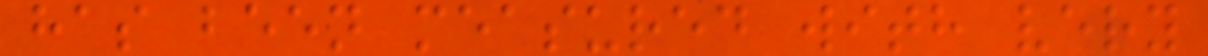has been measured with very
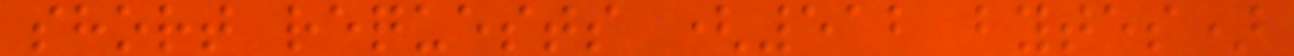short requests (512 bytes)
